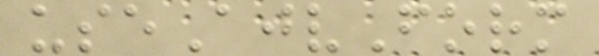useAjvForm
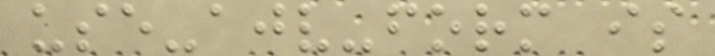use-ajv-form is
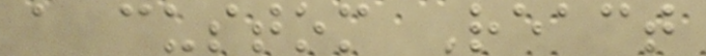a custom React
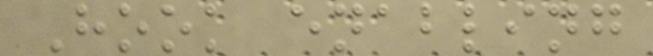Hook enabling
